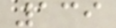139
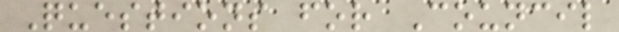Questions for Council
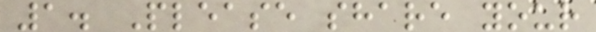1. Please share your
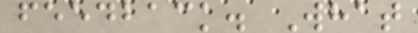feedback. What
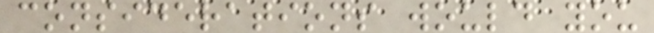considerations would you
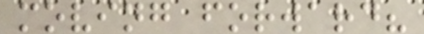moving forward?
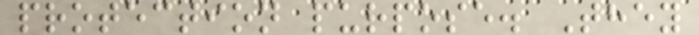protection purpose. They
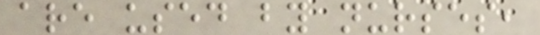are used by nurses,
